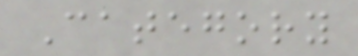Category
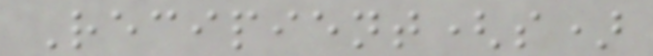Recipient(s)
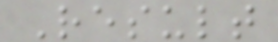Result
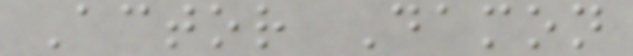Actor Damon
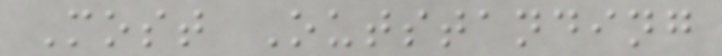Most Outstanding
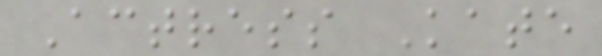Actress Kate
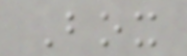Box
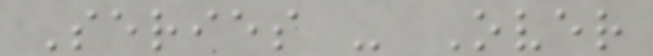Series - Over
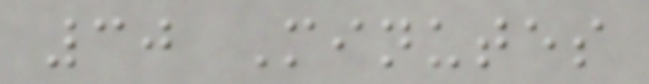30 Minutes
